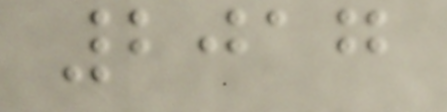2017
